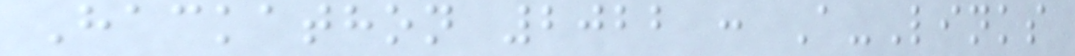Hackathon 2022 : A-Links
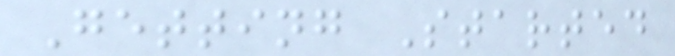Getting Started
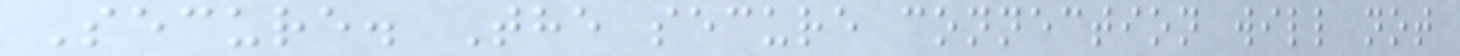Secure. The secure connection will not
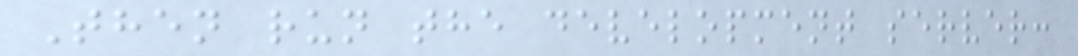Then run the development server:
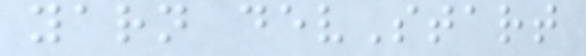yarn devStart
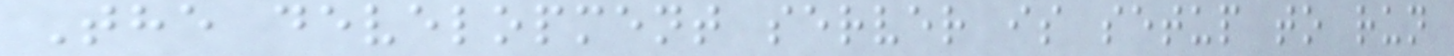The development server is setup to run
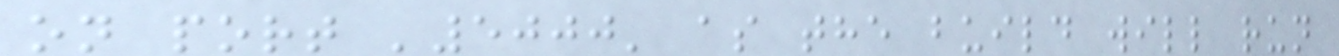on port '5000' as the build will run
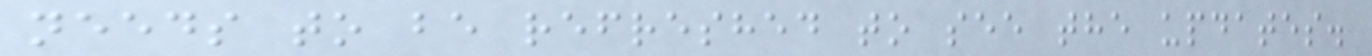needs to be refreshed to see the updates.
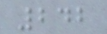242
